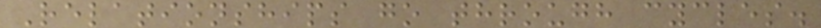Relationships go through cycles.
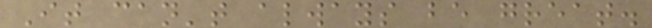It can't always be great.
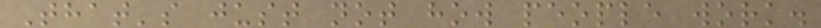That's just not how people work.
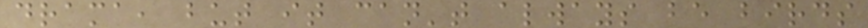drama, but it can't always be birds
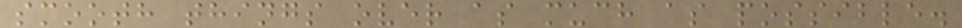smooth things over as much as possible.
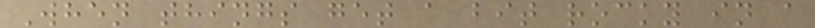When things get a bit rocky in a
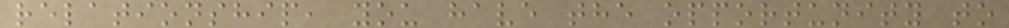relationship, you have the opportunity to
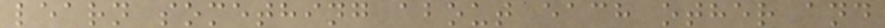learn something about each other and
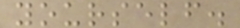yourself.
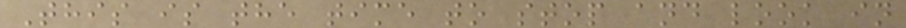This is the time to stop and look in
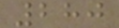280
